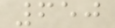650
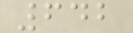642
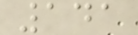141
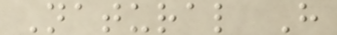Natural H
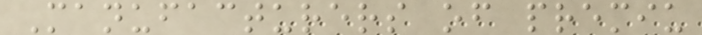Manufacturers of premiu
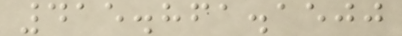415.861.1500
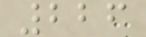226
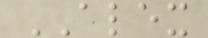ALEX
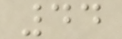44
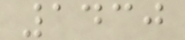1430
